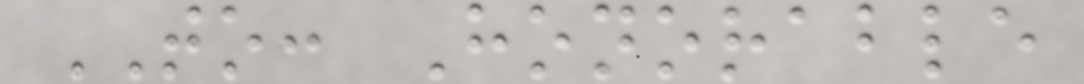TO: Honorable
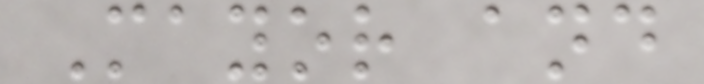Mayor and
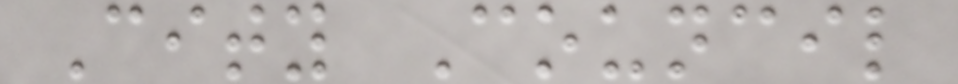City Council
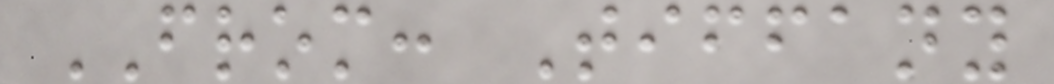FROM: Tiffany
